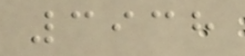3938
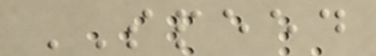SPEED
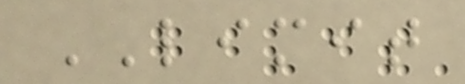LIMIT
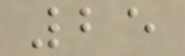25
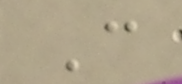C
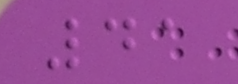41
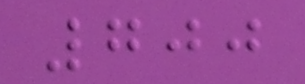700
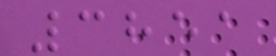3851
